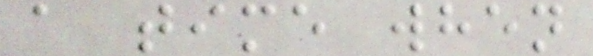a time when
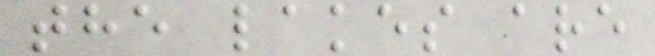the lakes are
